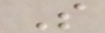S
